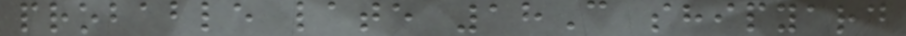probable late 18C shipyard
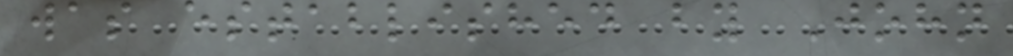was established by John
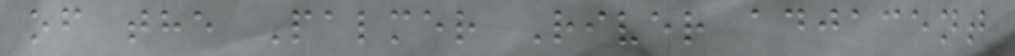of the Palmer River adjacent
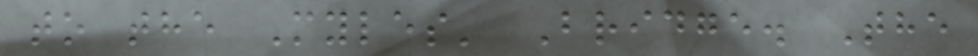to the Myles' Bridge. The
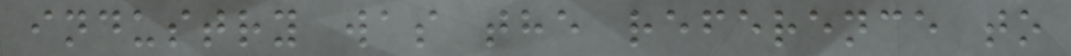industry was the reference to
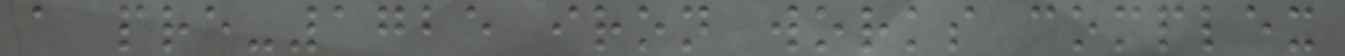a pre-1725 iron works complex
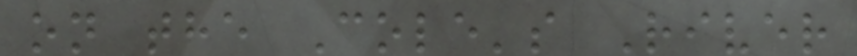on the Cole's River
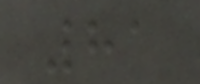81
